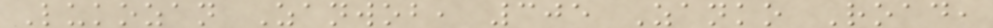Lukozan Zanwob, 305 Zanko Road,
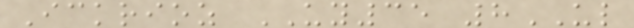Ickrioz UY35 8UL
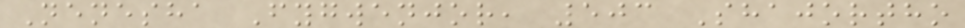Nenesha Fygwenjor, 503 Shajortho
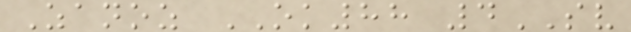Zanoz OK88 4SV
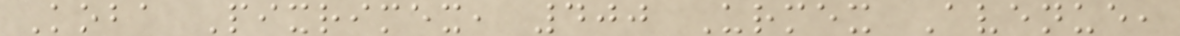Koba Pixrimex, 400 Urmex Avenue,
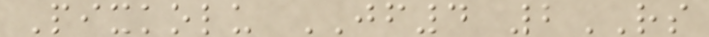Pixkolu JF4 2RS
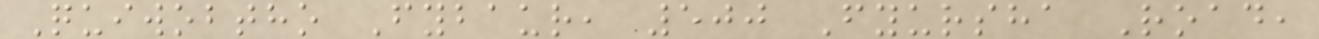Quiwobtho Fybaur, 500 Fyursha Road,
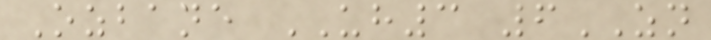Ozbane UH3 6ZN
